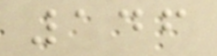146
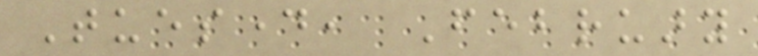Tuesday, February
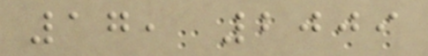17, 2009
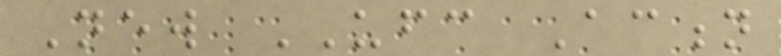New UFC Action
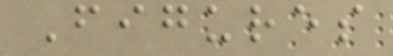Figures
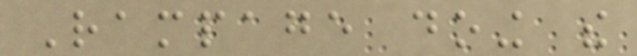Rampage doing the
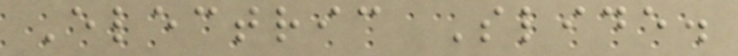Electric Slide.
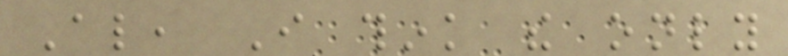Also, I think the only
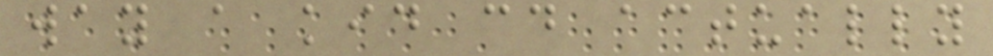way a kid could actually
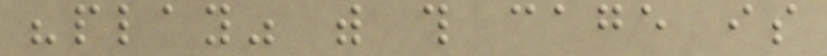"play" with this cage is
